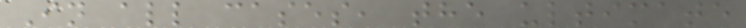In all cases, the ultimate
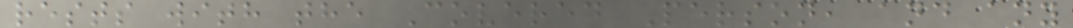rests with the Covered Person, and any
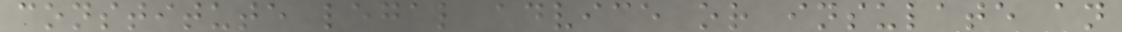constitute legal advice or insulate an
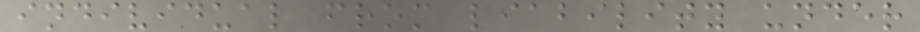individual from liability under
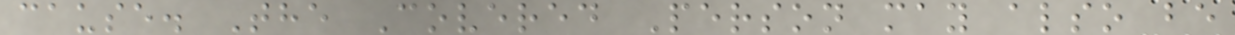cause. The Covered Person may also be
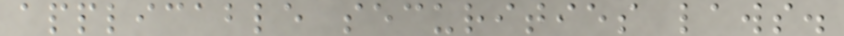applicable securities laws.
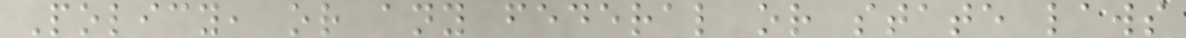Policy, or any federal or state laws
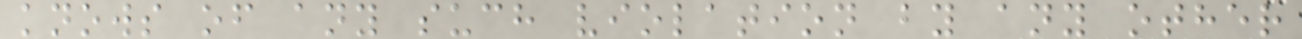knows of any such violation by any other
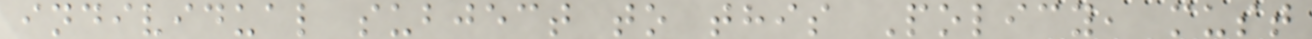individual subject to this Policy, must
